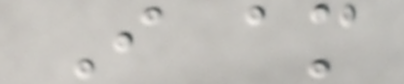I am
